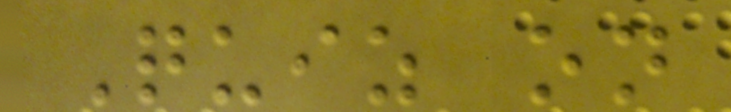Quiz on
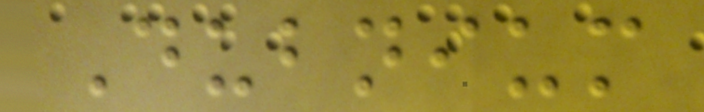Dubnium
